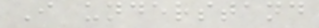I understand
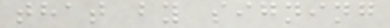that by signing
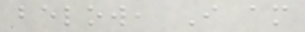below, I am
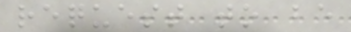request to be
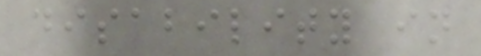disability in
